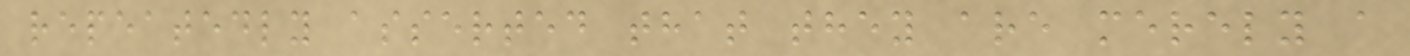repeatedly asserted that they are merely a
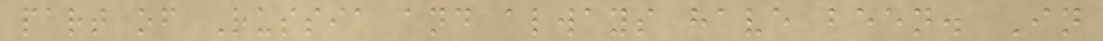part of Russia and always have been. In
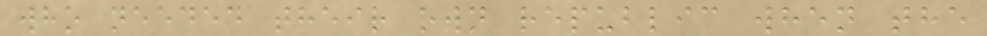who needed their own republic when the
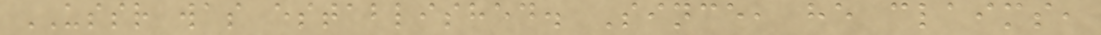USSR was established. Since, he claims,
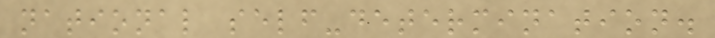national self-determination.
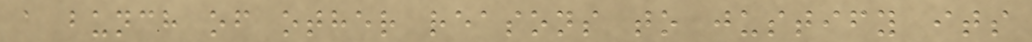a bunch of other reasons to justify its
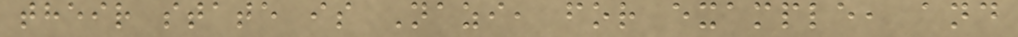their state is Nazi, for example, and
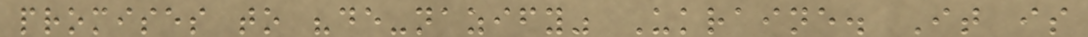promises to "de-nazify" Ukraine. It is
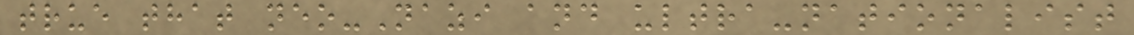true that neo-Nazi and ultra-nationalist
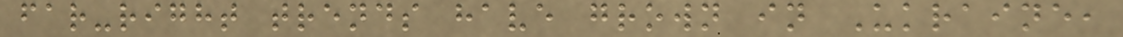far-right trends have grown in Ukraine,
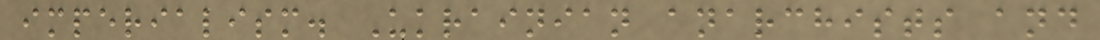imperialism. Ukrainian anarchists and
